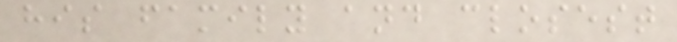his family and closest
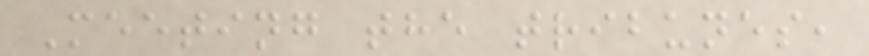Meeting the tribunes,
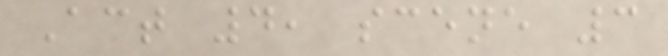Act 4, scene 3
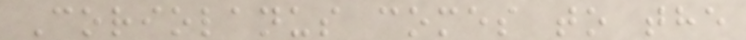Coriolanus comes to the
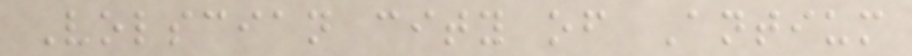Volscian city of Antium
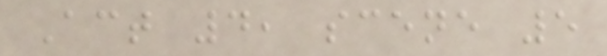Act 4, scene 5
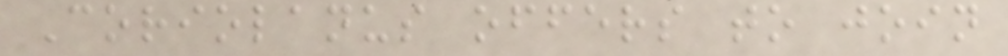Coriolanus offers to join
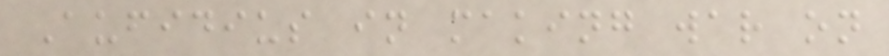Aufidius in making war on
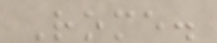Rome.
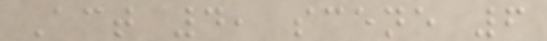Act 4, scene 6
